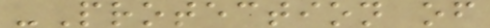-Protection of
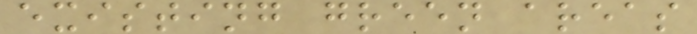existing green areas
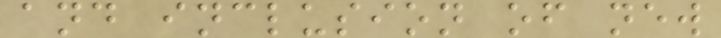and inclusion of new
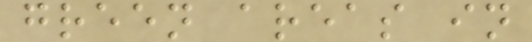green areas in
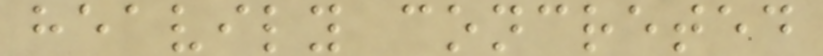heavily concreted
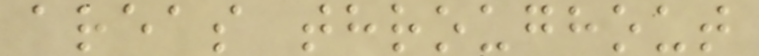areas throughout
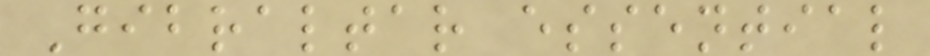Gibraltar essential
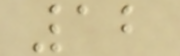12
